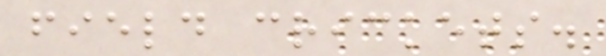field crickets.
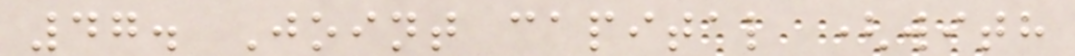47. Joint capital (with
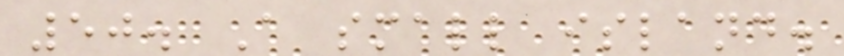50. A small island.
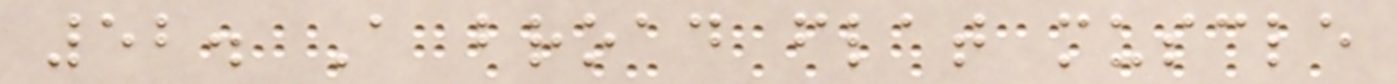52. A broad flat muscle
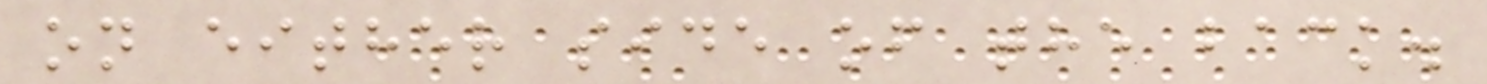on either side of the back.
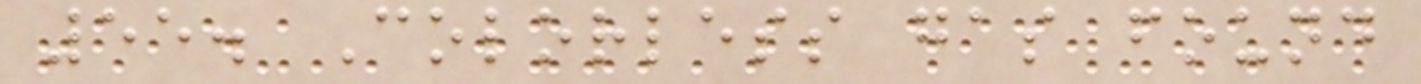55. Colorless gas found
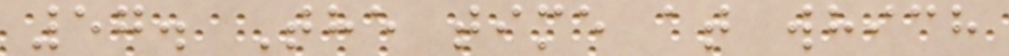57. The time at which
